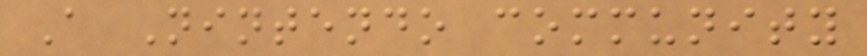A Nintendo community
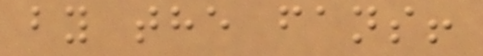by the fans!
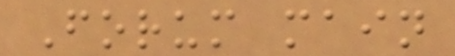Forum main
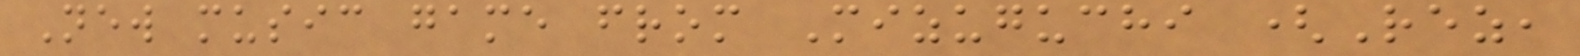New music game from Mizuguchi (Rez,
